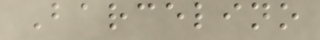Barcelino
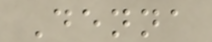Denna
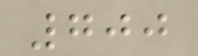700
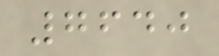7640
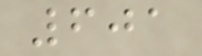601
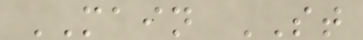MAIN ST
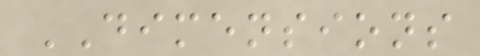DIMENSIONS
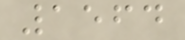1564
